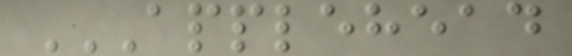APPLEHEAD
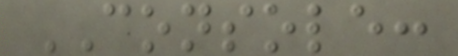CONSOLE:
